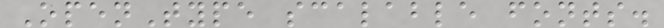OpenType scalable fonts.
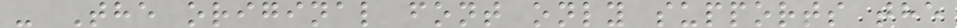- The original font only supports the
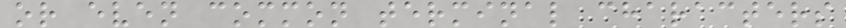or even common terminal characters
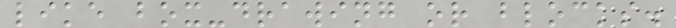like box-drawing or blocks.
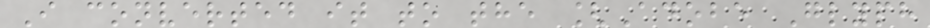I converted it to the [Adobe Glyph
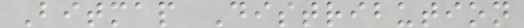Bitmap Distribution
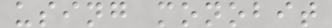using monobit
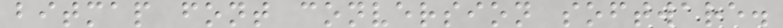bitmap font conversion software.
